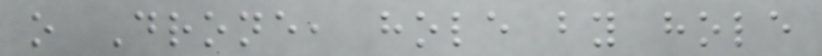o Drone, hole by hole
